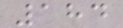184
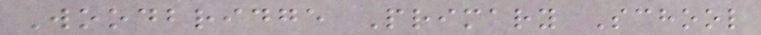Woodbridge Primary School
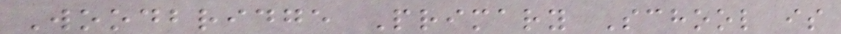Woodbridge Primary School is
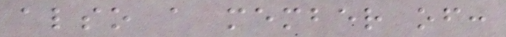also a member of:
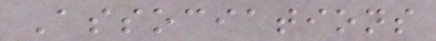Associations
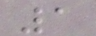1
